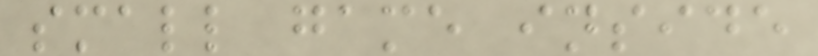small game inside
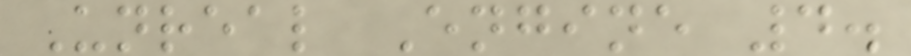Unreal Engine 4.
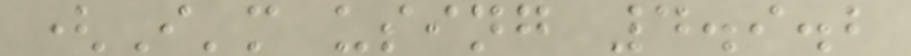(I'm using 4.9.2
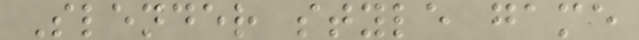Slender style game
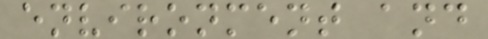environment and
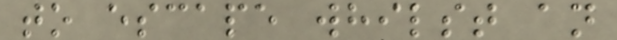to escape whilst an
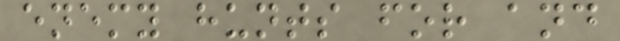enemy hunts for and
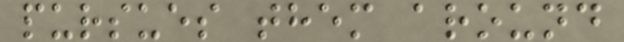pursues them around
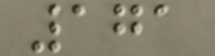171
